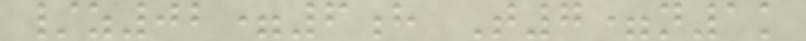/z02=6h T7=n1k
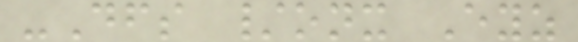-Dfs /onx Eyz
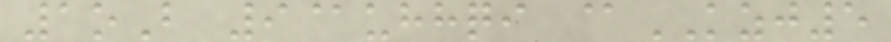1oB 9@uhhqi @KZJ5
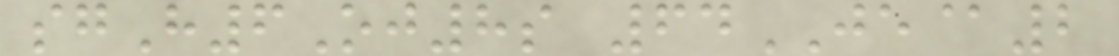sgH6Oj8s 64JE@2
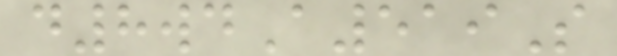d8wdA519S
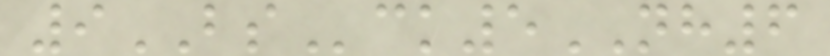9BSck5NH6
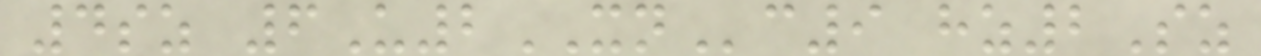4sz 6U2XNc9 hz2Sz
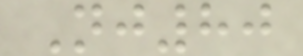Nj80
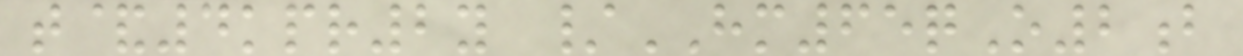t&4kpr2y /HM65qO2b
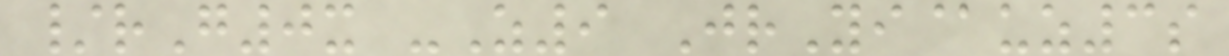/rG0x -Z9 JrYi@uz3s
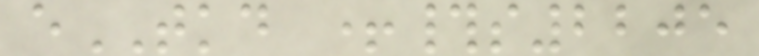eTKD +#s2205
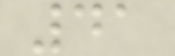41
